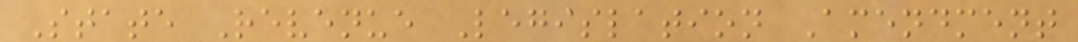State Revenue Legislation Amendment
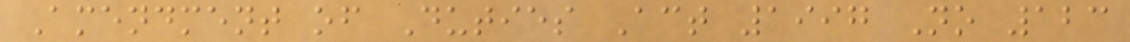Amendment of Duties Act 1997 No 123
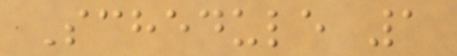Schedule 1
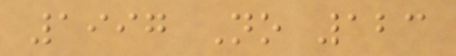1997 No 123
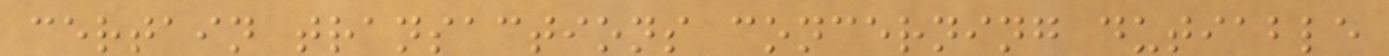certain transactions concerning dutiable
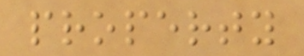property
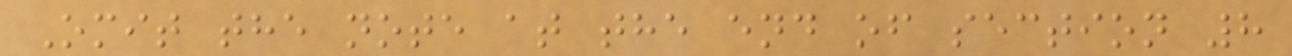Omit the note at the end of section 8
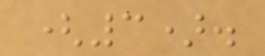(3).
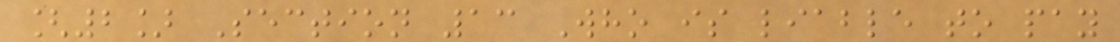[2] Section 13 Who is liable to pay
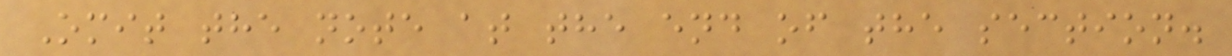Omit the note at the end of the section.
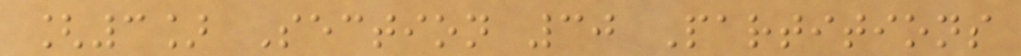[3] Section 30 Partitions
